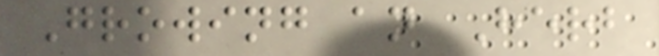Growing an Herb
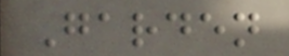Garden
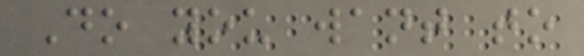Do you want to
